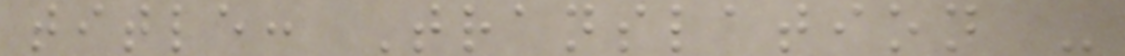title: Translation -
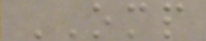OMP
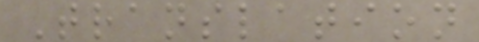Translation
